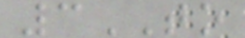3TO
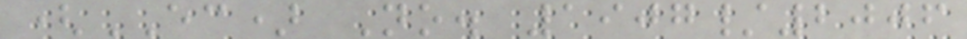(EC) No. 1907/2006
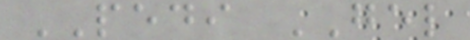PEDI GEL
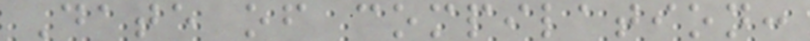Date of compilation:
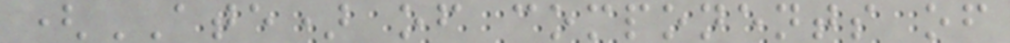(ATE) of components of
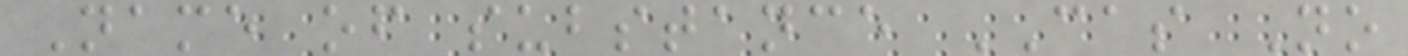Name of substance CAS No
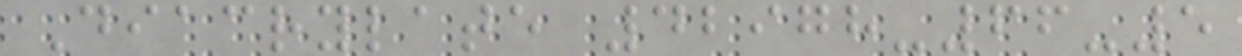Diacrylate 42978-66-5
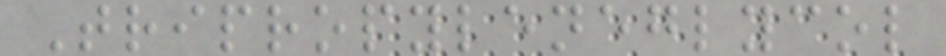Tripropyleneglycol
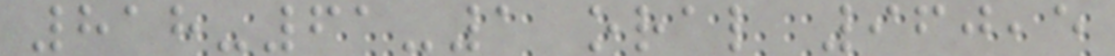818-61-1 oral 960,5
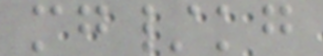mg/kg
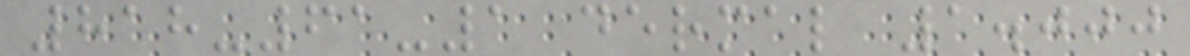818-61-1 dermal 1.000
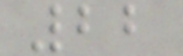22
